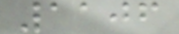1106
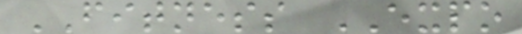FITNESS EXPO
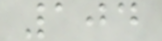104
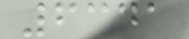6341
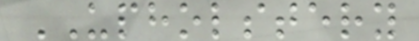UPHOLSTERY
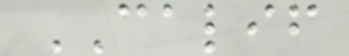CALIF
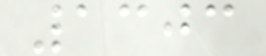1303
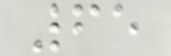65
